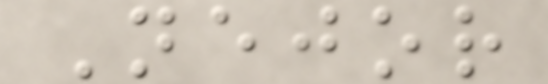Nejor
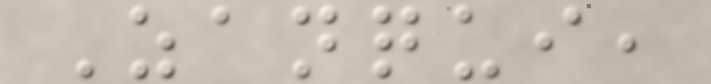Zanqui,
